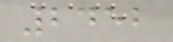2452
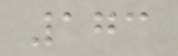173
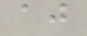aj
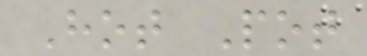Hot Pot
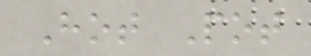Hot Pot
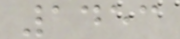1453
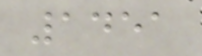1451
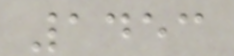1453
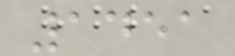1451
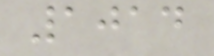1014
